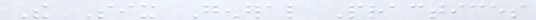The Six General Practices
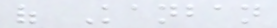of Kanban
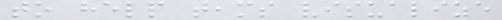to help teams visualize
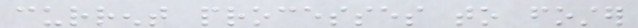current processes to foster
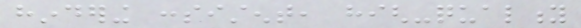hindering consistent, high-quality
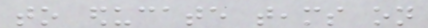to educate teams on
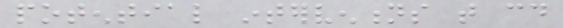potential interventions that could
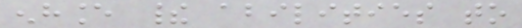enhance their abilities to
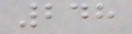248
